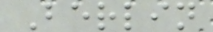Berlin
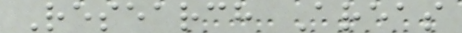Research Areas
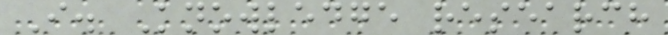I. Knowledge research
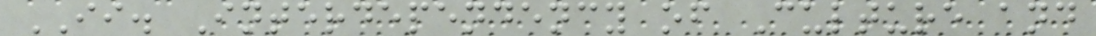II. Interdependency of Culture and
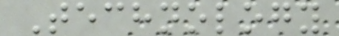Technology
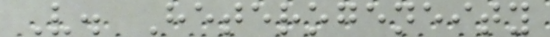V. Heterogeneity
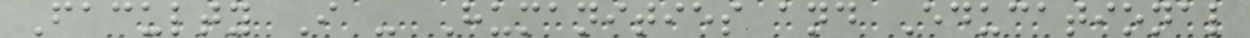Faculty I - Humanities and Educational
